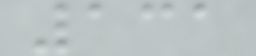131
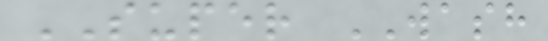SUPER WASH
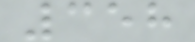358
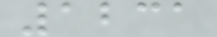1231
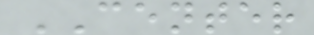CENTER
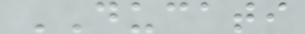DUCATI
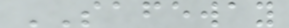SAFEWAY
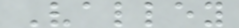Valley
